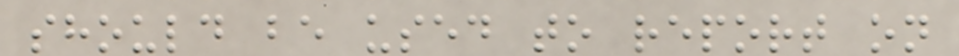should be used to report on
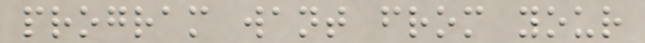program want from your
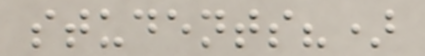students?)
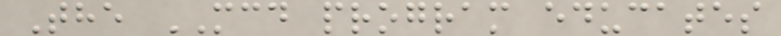The MCD program educates
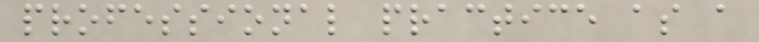professional practice as a
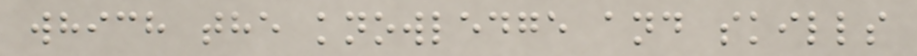which the knowledge and skills
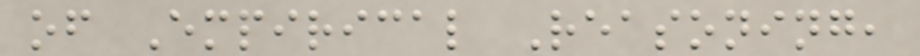of Empirical Reasoning,
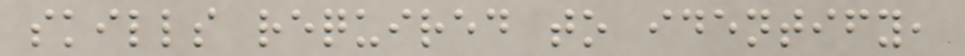skills required to identify,
